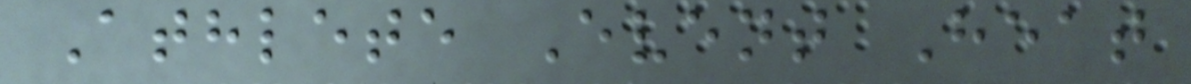Athlete Event Heat
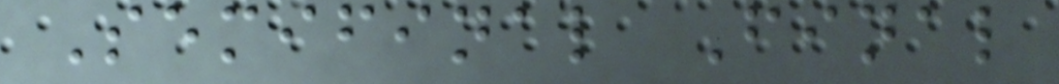Semifinal Final
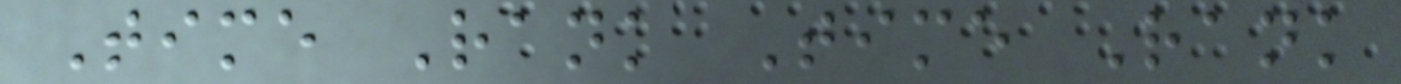Time Rank Time Rank
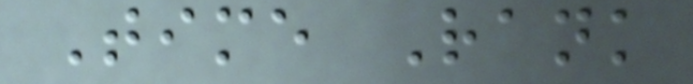Time Rank
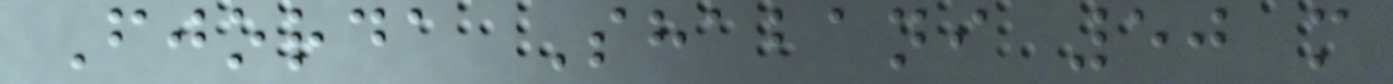Fjorda Shabani 50 m
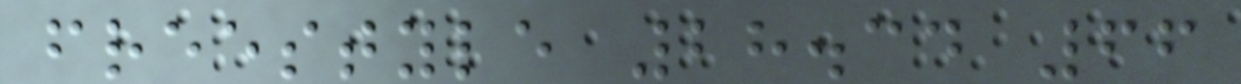freestyle 28.34 66
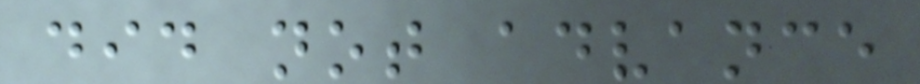did not advance
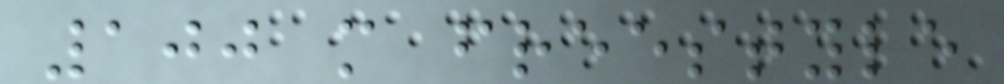100 m freestyle
